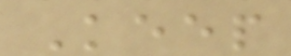Keep
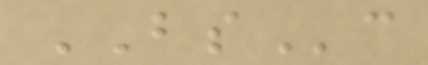BSc
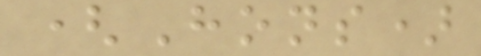(Hons)
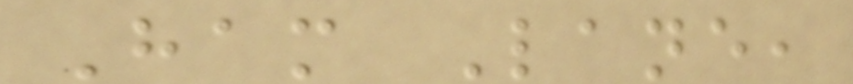Ham Lane,
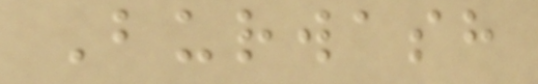Burwash
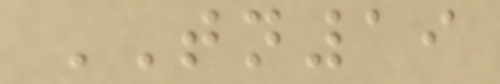TN19
